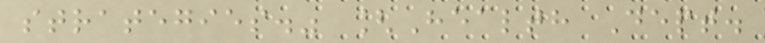strategies." [Health Dept.
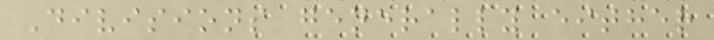Divisions generally either
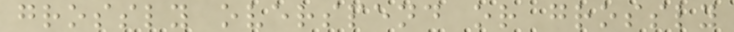grossly overspend or grossly
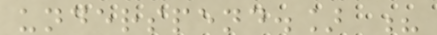underspend.] ?
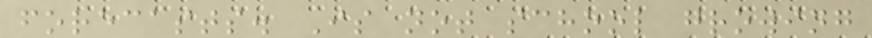forecasts. Is not school growing
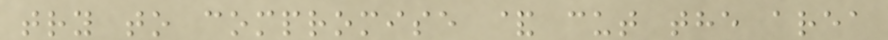try to compromise & cut the area
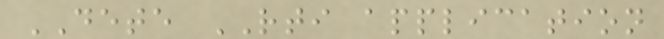DETE RTI application
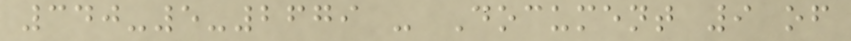340-5-2679 - Document 9 of
